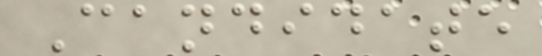Candidate
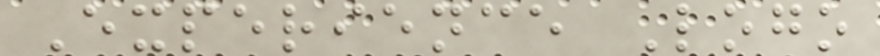Experience Logo
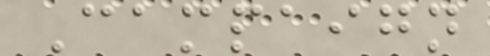Campaign
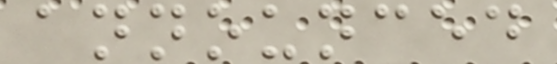announced
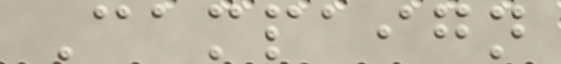Campaign
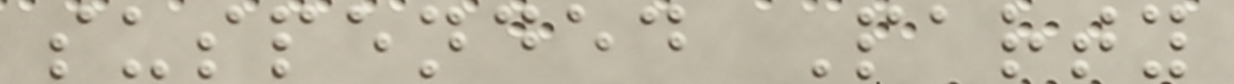suspended Party
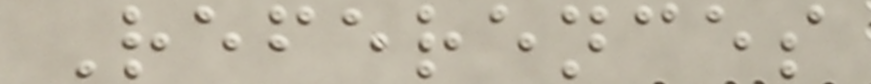References
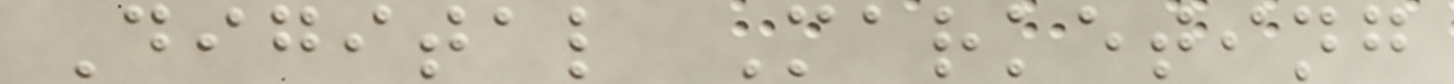Digital Marketing
